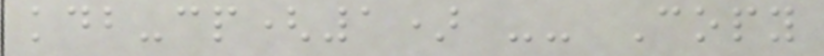kdb-cp(1) -- Copy
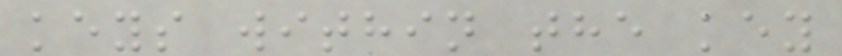keys within the key
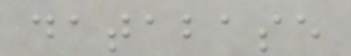database
